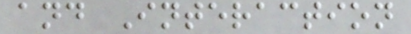and Interaction
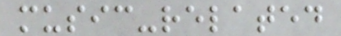music-related
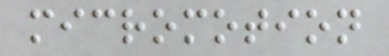micromotion
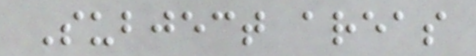Subject areas
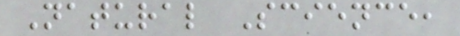Natural Science,
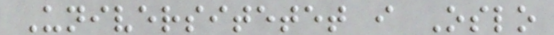Universitetet i Oslo
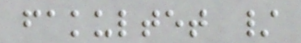fakultet /
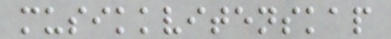musikkvitenskap
